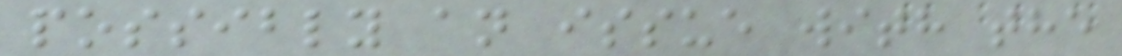possibly an issue with the
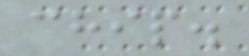chip.
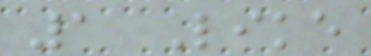1 Like
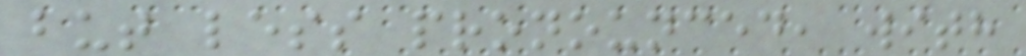but less pronounced, with
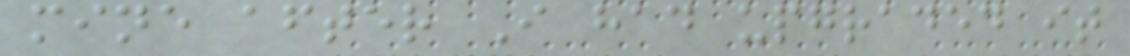mine after I had upgraded it
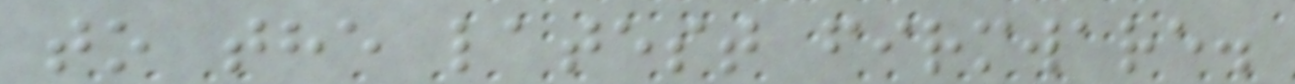to the latest firmware.
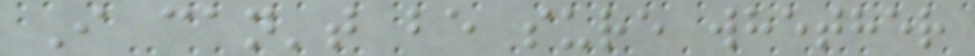I can't be sure whether
